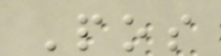Pos
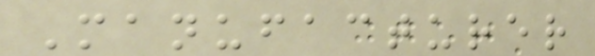Manufacturer
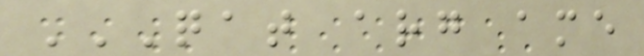QAT ARG AME
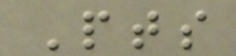Pts
